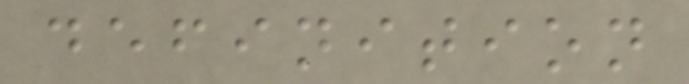definition
